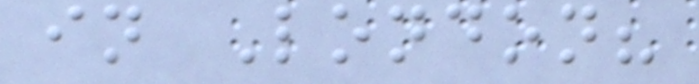in London?
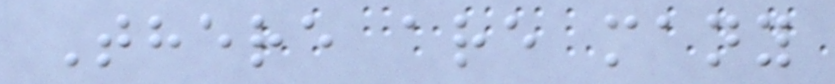There are many
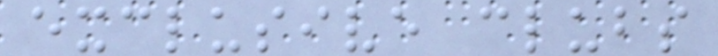exclusive clubs
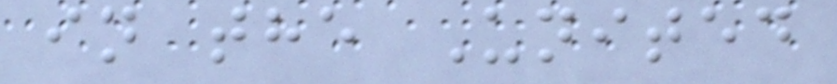in the United
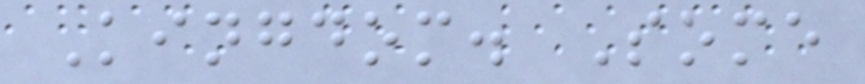Kingdom. Some
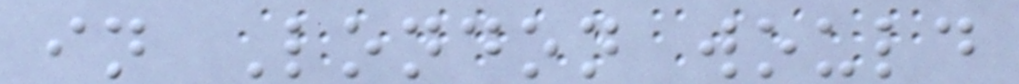in London would
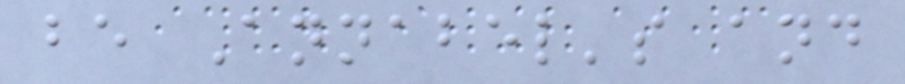be Annabel's and
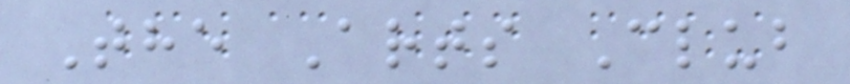The Arts Club
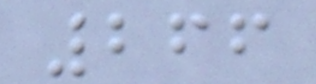266
